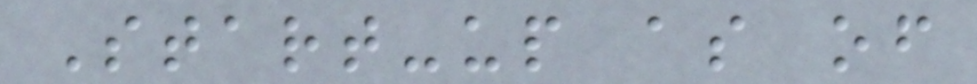Start-up as of
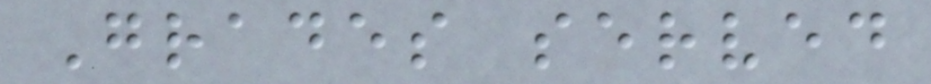Grades served
